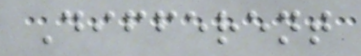Different
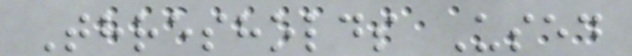Thresholds Used
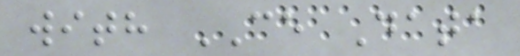with CE Data
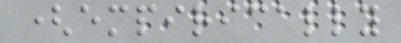(empirically
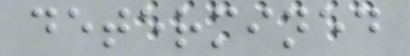determined
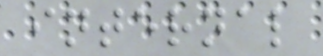internal
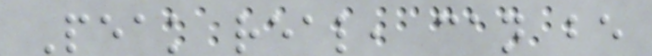Peak real, can be
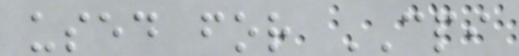used for CPI
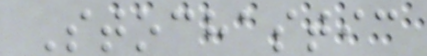Stochastic
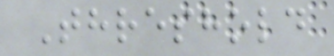Threshold
